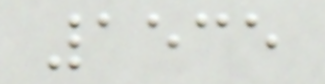1535
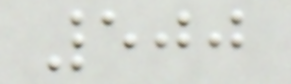500
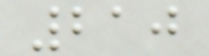210
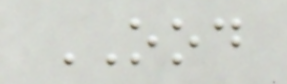OOD
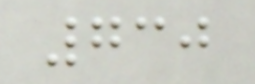730
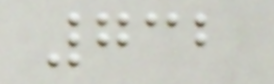732
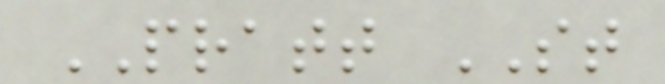PRATT ST
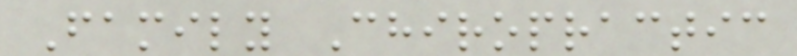Family Chiropractic
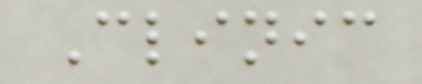Clinic
